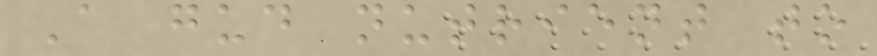A gud nutrient to
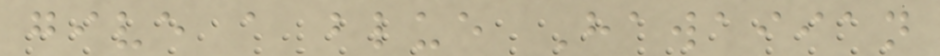give a blue Hawaiian
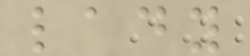lady
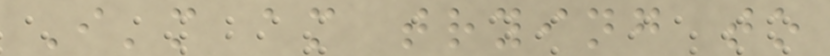I'm am trying to
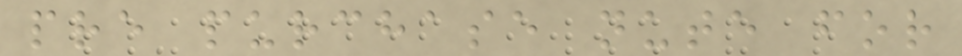pre purchase nute for
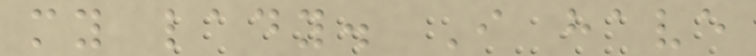my lady. I have
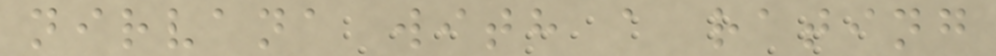nirvana with a rating
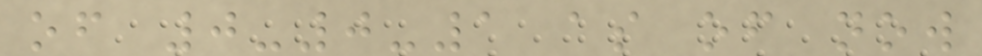of 0-0-1 as of now
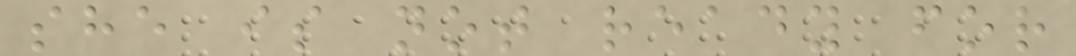she is not ready for
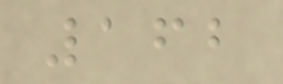162
